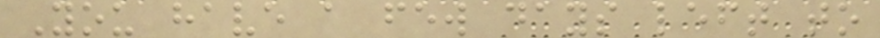You have a few days left to
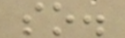so.
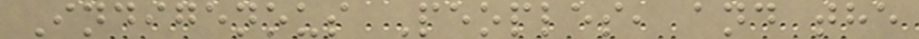Indigenous Peoples, and the
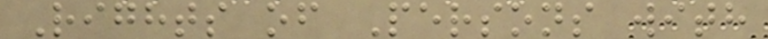Rights of Persons with
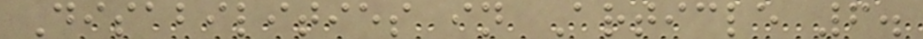Disabilities in Article 6.
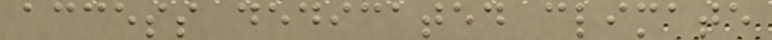access dedicated climate
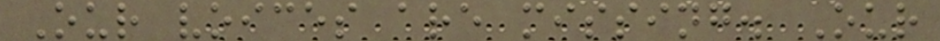Our voices are missing. Our
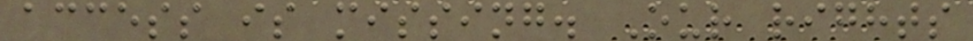access is missing. Our rights
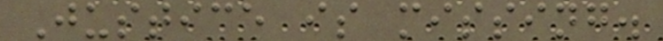Justice is missing.
